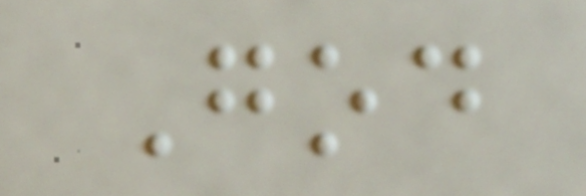God
